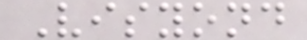Visyond
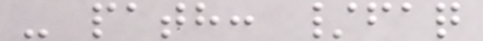- path: /faq
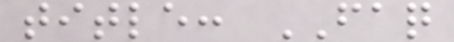title: FAQ
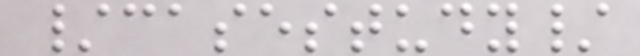/casestudy/
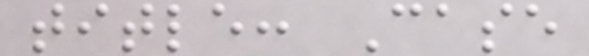title: Case
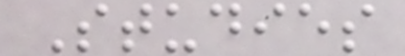Studies
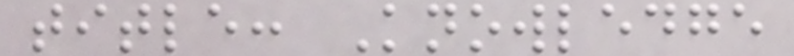title: Knowledge
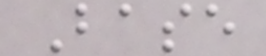Base
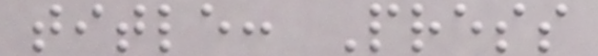title: Press
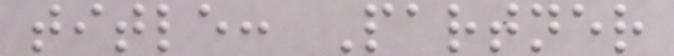title: Partner
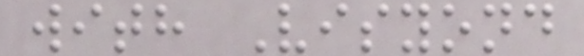with Visyond
